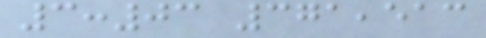3:03 371,513
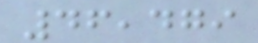46,479
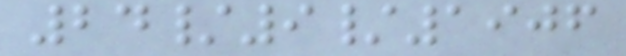24/9/1906
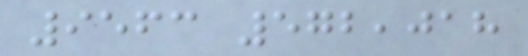9563 572,018
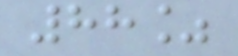88%
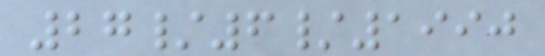27/6/1990
